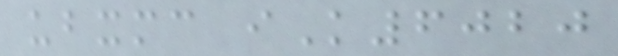ubxmc iK6020
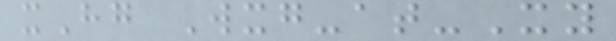xHg Wxg-at-Xy
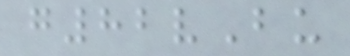g82vBu
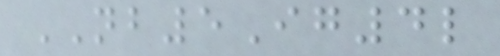NB5Ig4l
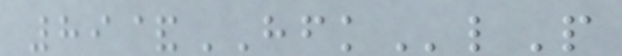89&HFKlP
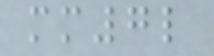mm7l
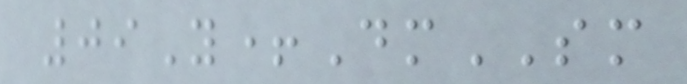09Y+DmSM
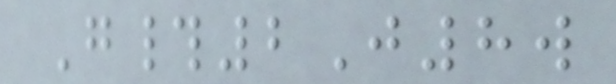G#2J8w
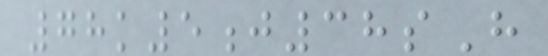78k5j38sH
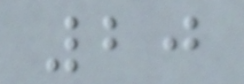20
